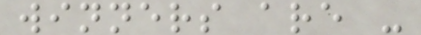winners are -
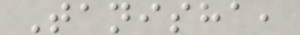Tanisha,
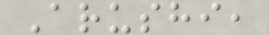Arushi,
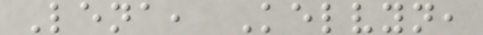Lena, Kelvyn,
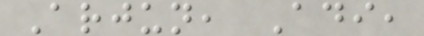Arjun, Adi,
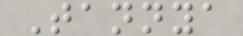Tannya
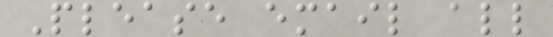Please email all
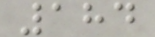184
